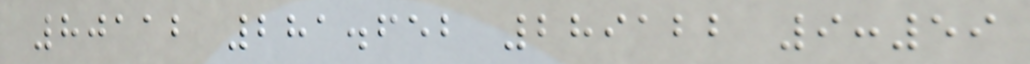80112 281.652 289122 9:59
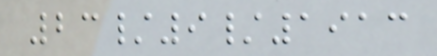23/9/1913
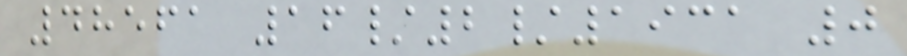48561 16/2/1931 0
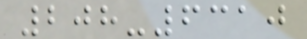208-6310
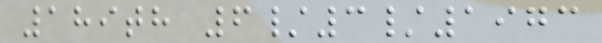189th 6/3/1973
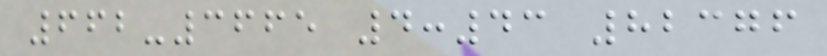662-3665 4:43 82376
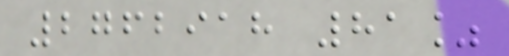2762918 81%
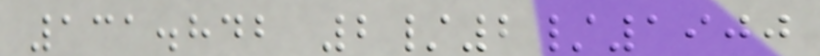131.842 2/2/1900
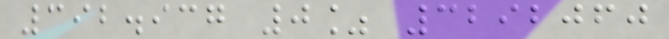392.937 0% 3292060
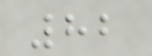82
